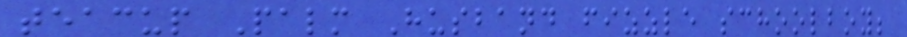teacup Palm Husband fizzle schoolboy;
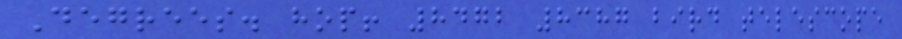Degrees. hop! 8472 8387 bird telescope
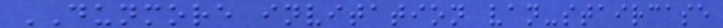DUNMORE invitation van-staircase
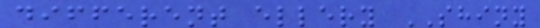different ellery SHINY
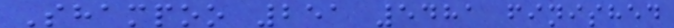Shampoo 251 5481 finished
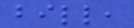bill,
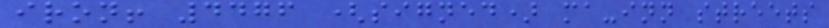iron! 4476 (signed) ma-inn streets
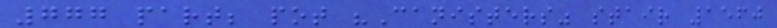777 part; pot "Canisters" stair 1560
